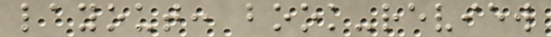layout: book-review
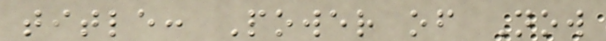title: Power of Now
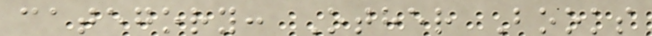category: Other Books
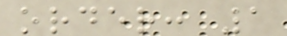order: 1
